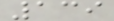139
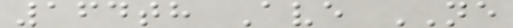164th Ave NE
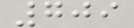709
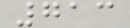713
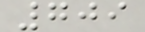709
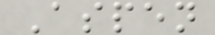Aspen
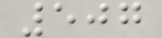507
